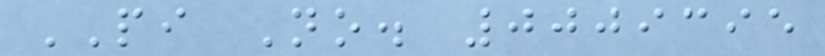PI No. 0009395
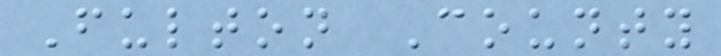Fulton County
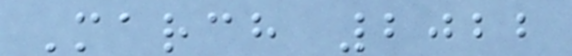March 2022
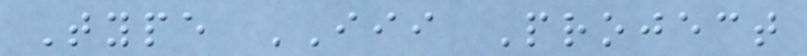Type III Project
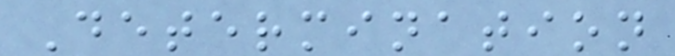Determination
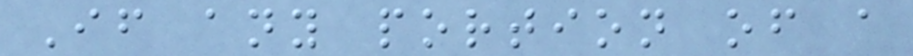If any portion of a
